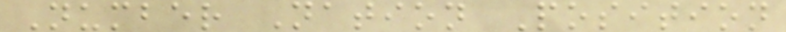Number Nation Position
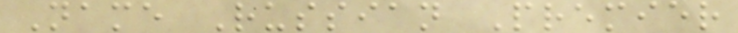Name Russian Premier
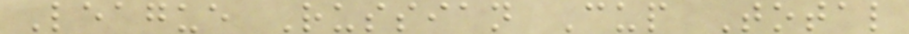League Russian Cup Total
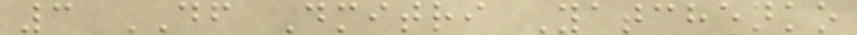3 DF Dmitri Yatchenko
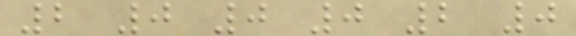2 0 0 0 2 0
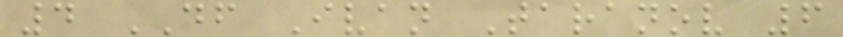4 DF Ivan Taranov 6
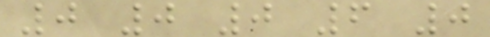0 0 0 6 0
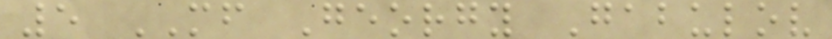5 MF Georgy Gabulov
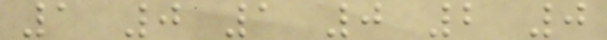1 0 1 0 2 0
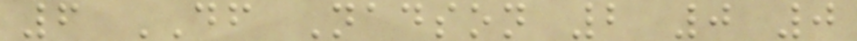6 DF Nadson 2 0 0
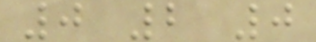0 2 0
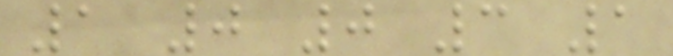1 0 0 3 1
